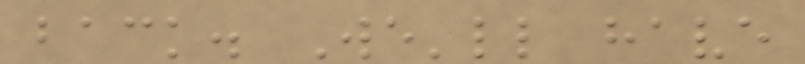back. We'll have
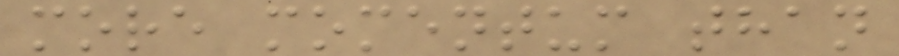more momentum than
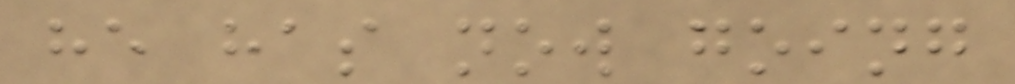he has now going
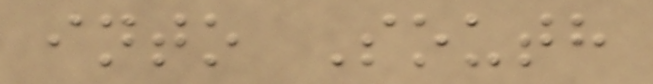into South
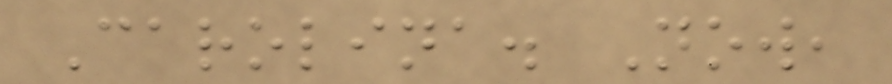Carolina. Now,
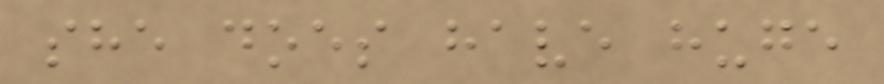she does have huge
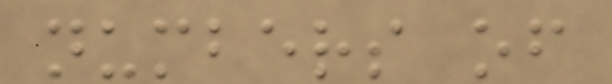numbers of
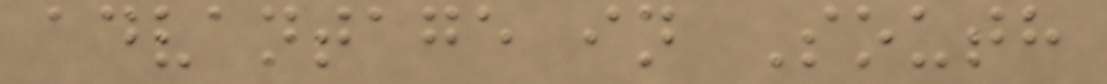advantage in South
